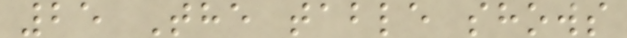25 The table shows
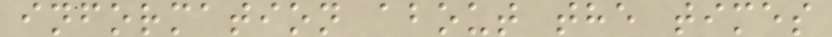information about the times
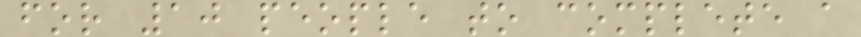for 10 people to complete a
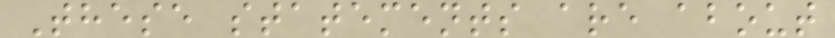These statements are about
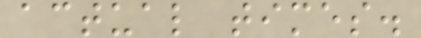actual times.
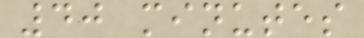40 minutes
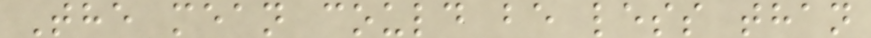The mean could be less than
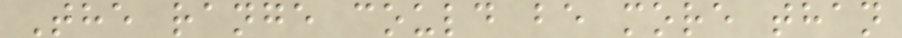The range could be more than
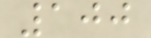100
